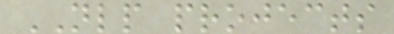NLP projects
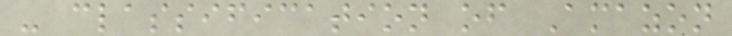- classification of Amazon
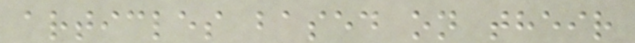articles based on their
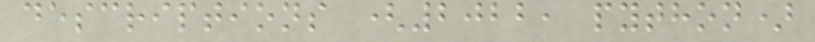descriptions (2022, python)
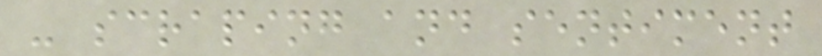- scraping and sentiment
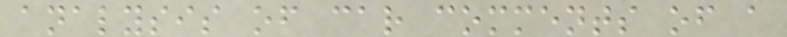analysis of car comments of a
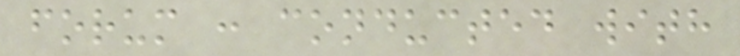forum : conducted with
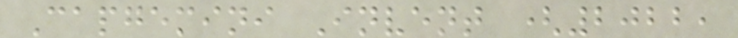Capgemini Invent (2022,
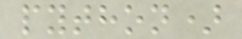python)
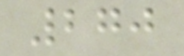270
